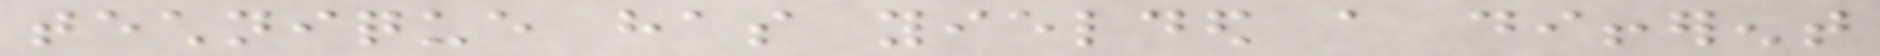technique has yielded a different
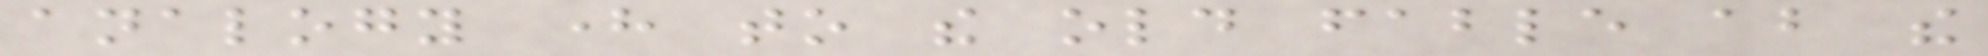analogy here to the old fable about the
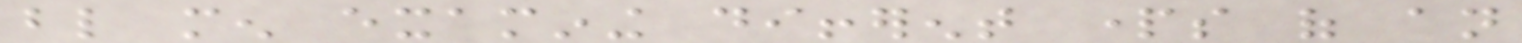blind men examining different parts of an
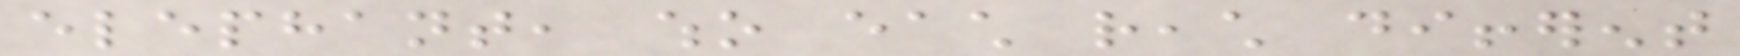elephant, who each reach different
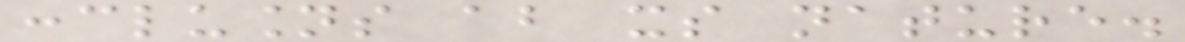conclusions about its nature.
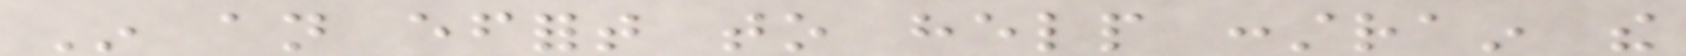In an effort to help constrain the
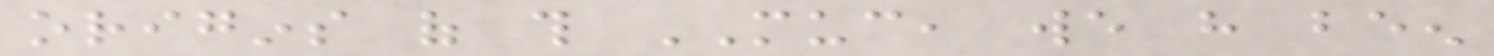origins of this MUC, we have been
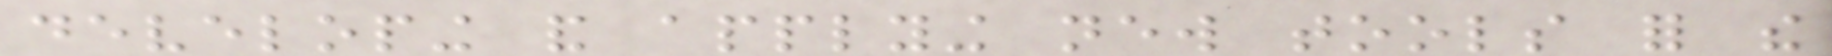developing and applying new tools for the
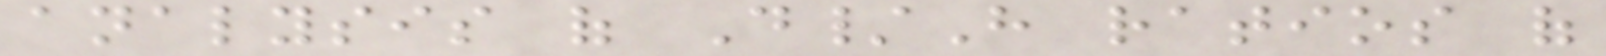analysis of D/H ratios of
